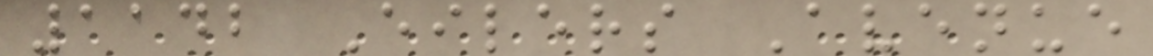1142 Eilers Avenue
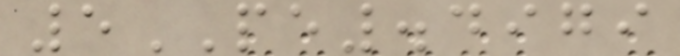5PE.4979
